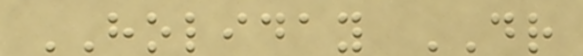HOLIDAY DR
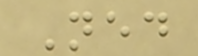Ned
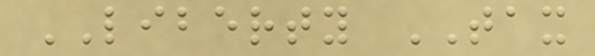LIBERTY TAX
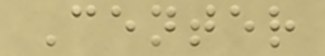Center
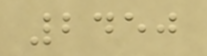2450
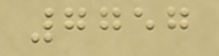7757
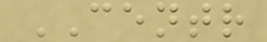CENTR
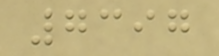7397
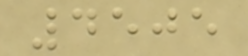4505
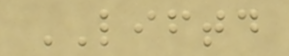LIFTD
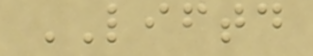LIFTD
